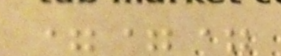===
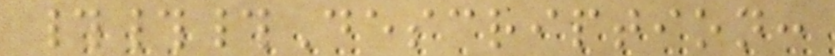###Description:
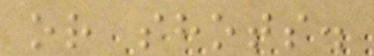or shots.
